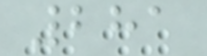281
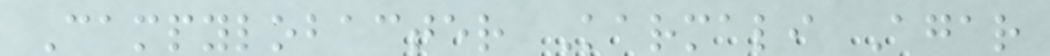Campylobacter Karmali Agar
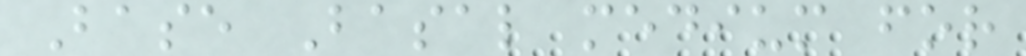Base Basal medium for
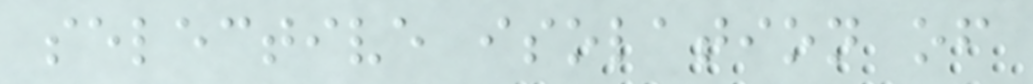selective isolation of
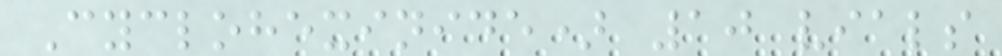Cyclohexinide) 10 vials
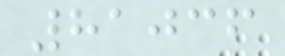81036
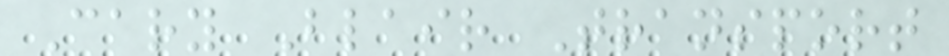Cary Blair Transport
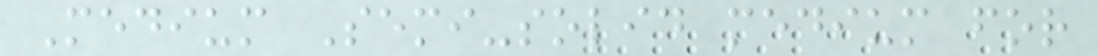Medium Semi-solid medium for
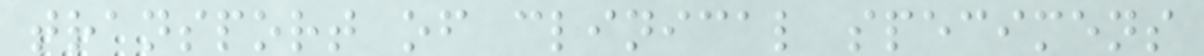transport of clinical specimens
